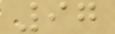97
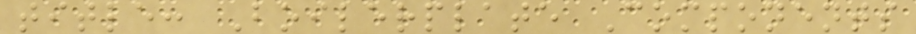title: Boilerplate Components
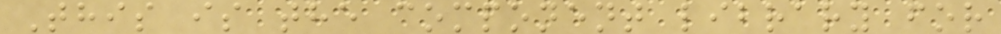This is the component library for
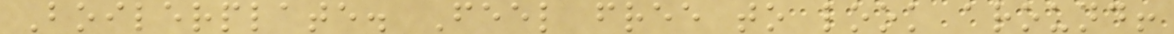Boilerplate. Feel free to look around!
